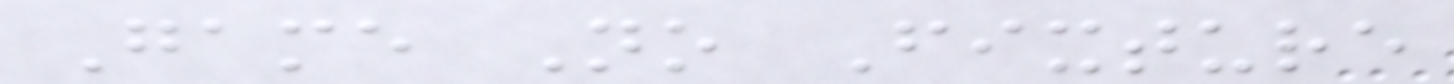Game No Fixture
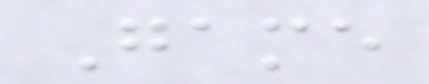Game
